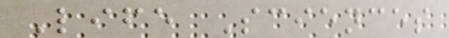Life Sciences
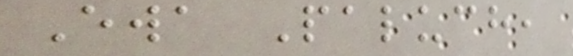Ewa Paluch,
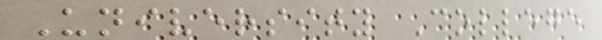University College
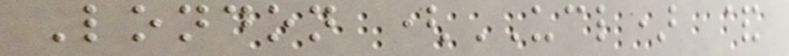London (UCL) &
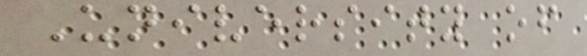University of
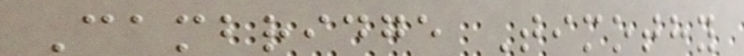Cambridge Timothy
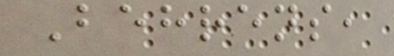Behrens,
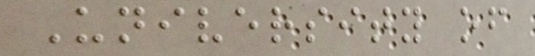University of
